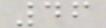46
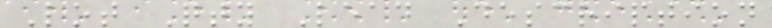Lot Qty Lead Description
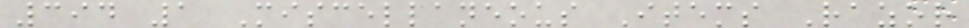394 1 Miscellaneous Items Razor
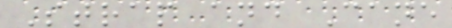Strap and Cane
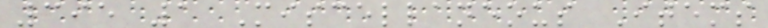395 1 Miscellaneous Items
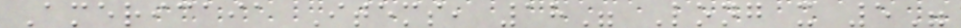Americaia Items, 18" Long x 5"
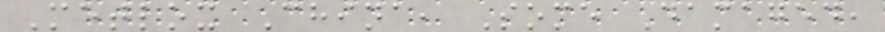Metlox China, Some Damaged,
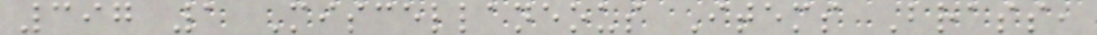397 1 Miscellaneous Items Brass,
